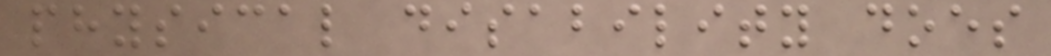physical disability does
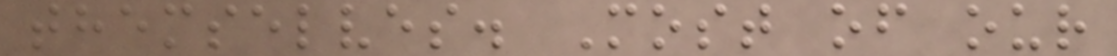themselves. Most of our
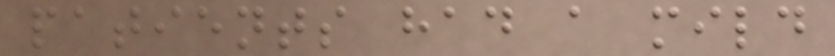patients had a mild
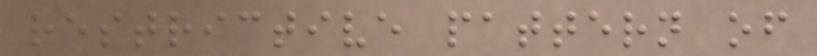restrictive pattern of
